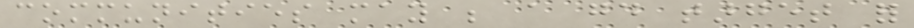communities may be a good target for
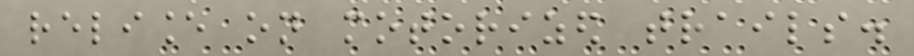reliance on motorized trails.
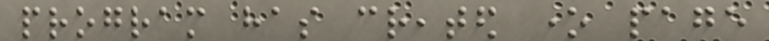program has created one page
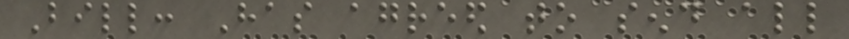Bill: Has agreed to send all
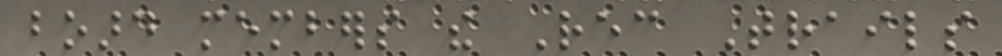board members the Rec Trails
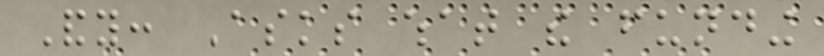Andy: Asks what the funding
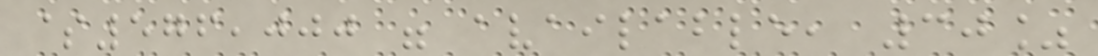$576,000 were available, 30%
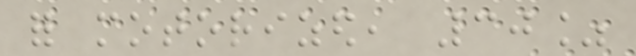for motorized, 30%
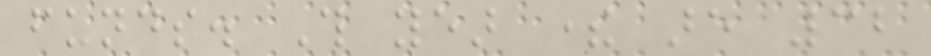funds. This year there are 32
